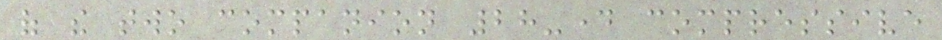of the two companion 28-day compressive
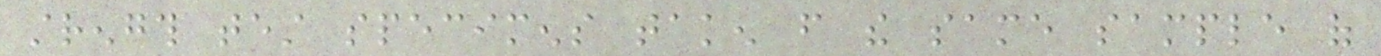strength test specimens taken from the same sample of
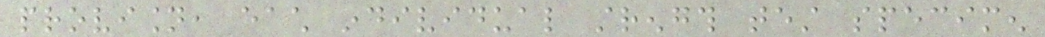provision, each individual strength test specimen
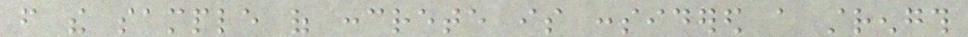from the sample of concrete is considered a strength
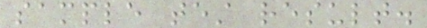sample test result.
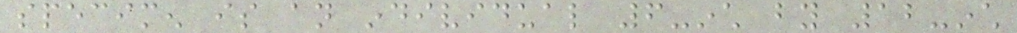specimen is an individual 6-inch by 12-inch
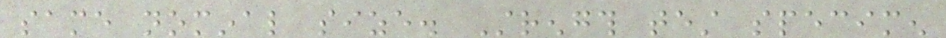same nominal size. Strength test specimen
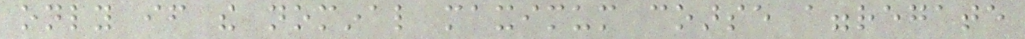only if the nominal maximum coarse aggregate
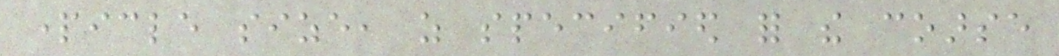particle size, as specified for the coarse
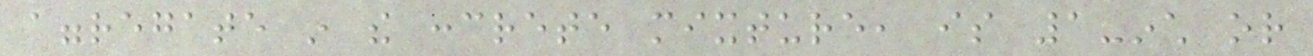aggregate in the concrete mixture, is 1-inch or
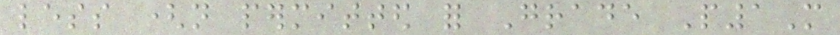less (not permitted for Grade P1M
